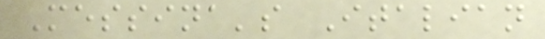Messina's Italian
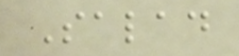Salad
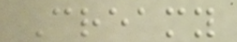Creamy
